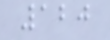120
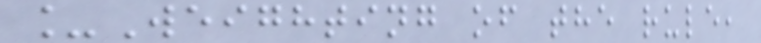_Weighting of the rule,
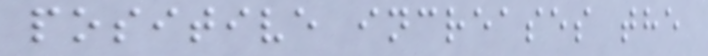positive increases the
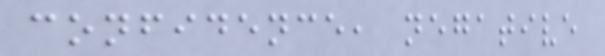confidence, negative
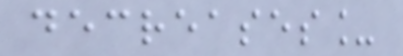decreases_
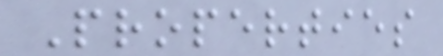Properties
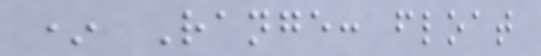* Range: float
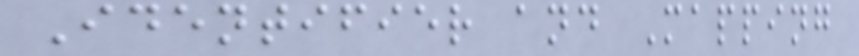Identifier and Mapping
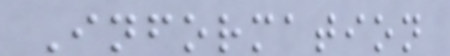Information
